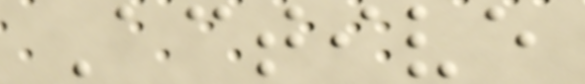Active
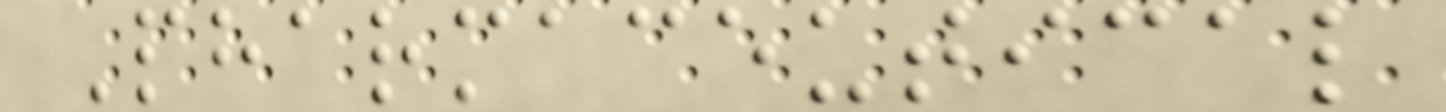Pharmaceutical
